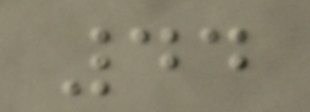44
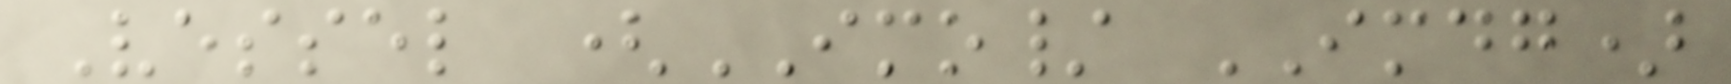Vessel (IMO/ IMDG)
